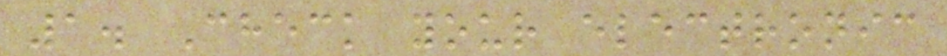1. Check your electronic
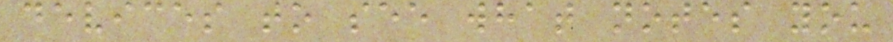devices to see what notes you
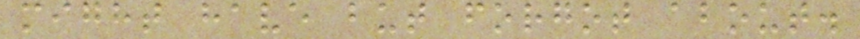might have but forgot about.
